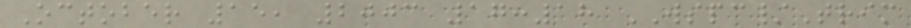October 15, 2003 17:18 WSPC/Trim
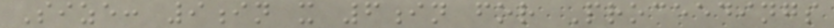Size: 9in x 6in for Proceedings
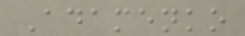Adamenko
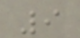9
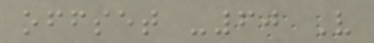offset -60 V
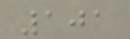101
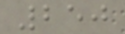250
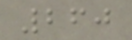260
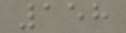158
